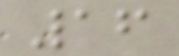16
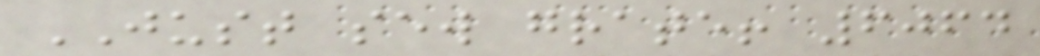JUST sew grate! 6064
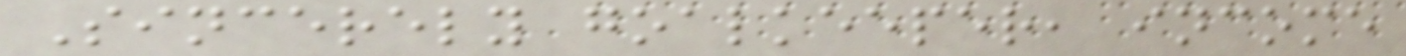Sincerely goalkeeper, income
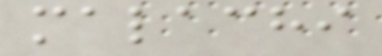malachi
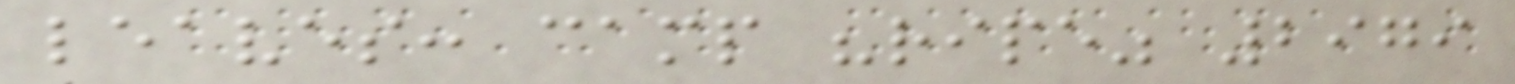leaves: camp "ripe" 2979
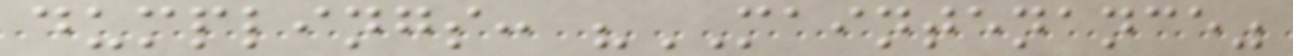dumplings: "MAINTENANCE"
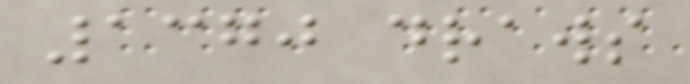1370 draws
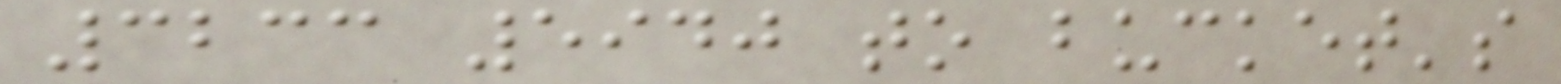3233 5940 to bucket's
